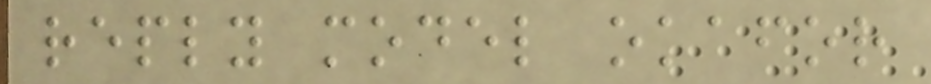reply model okafor
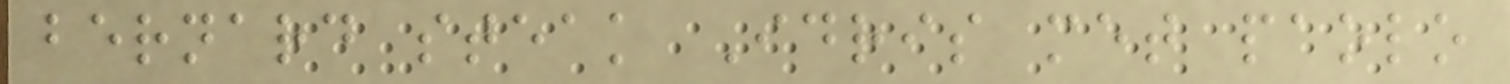bernard steak Idris met paolo
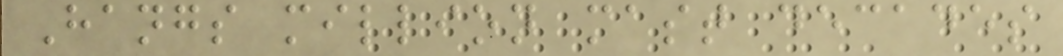Hangs million mast decades
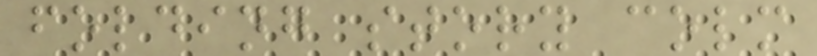folding story colm
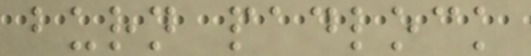burn padlock
